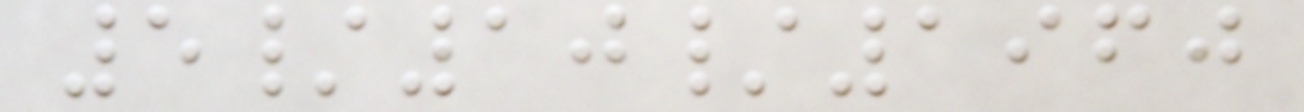5/10/1960
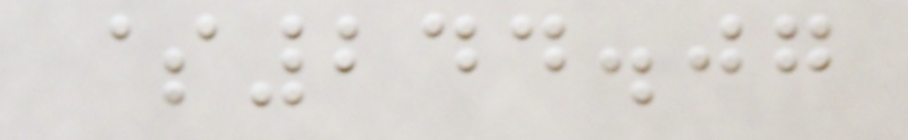$244.07
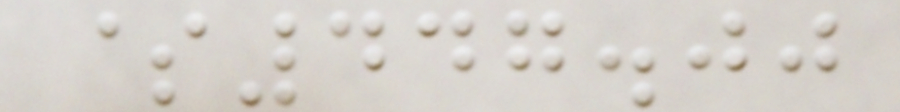$447.00
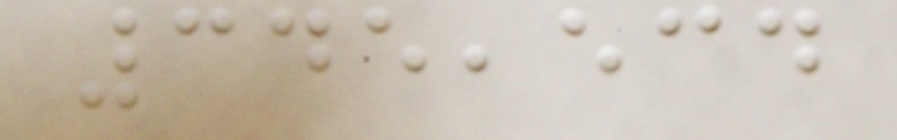345,534
